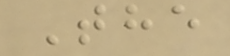The
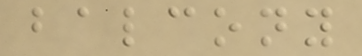balcony
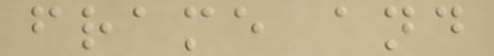frame and
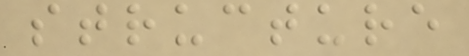structure
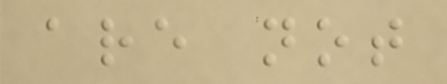are not
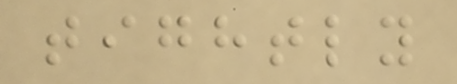tightly
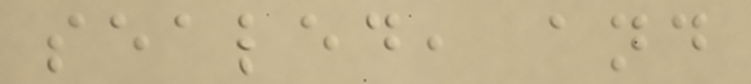sealed, and
